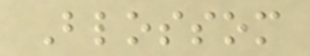Blossom
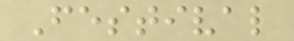Festival
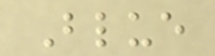Blue
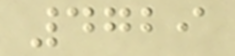4729
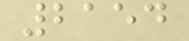2154
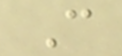C
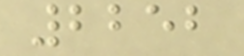2252
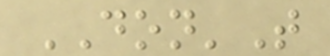DON'T
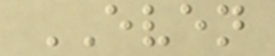EVEN
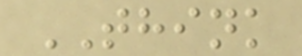THINK
